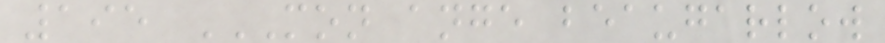195 MON ANGE BEAUGARLOW
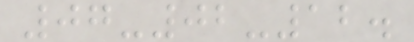07-02-12.
